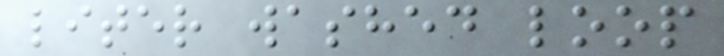liter washed loop
